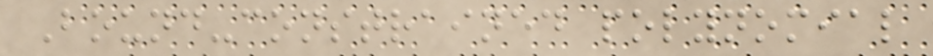Bound-constrained polynomial
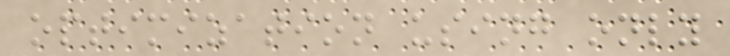optimization using only
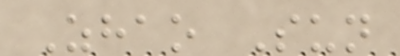Zhao Sun
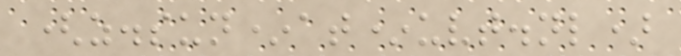(z.sun*at*uvt.nl)
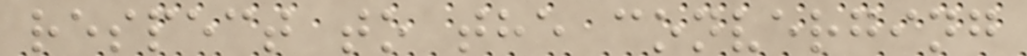respect to the converging
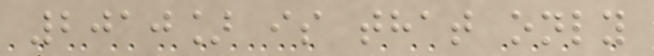2010] is that only
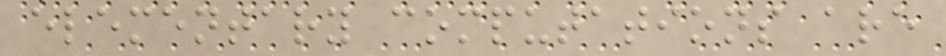elementary computations are
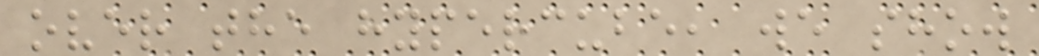over the hypercube, we show
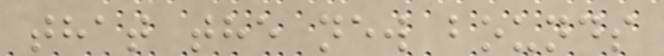that the new bounds
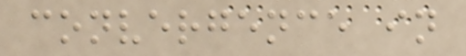convergence in
